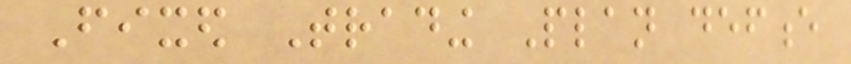Fixed Trading Plan defence
